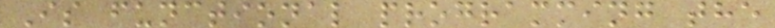Is functional programming the
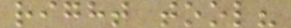right tool?
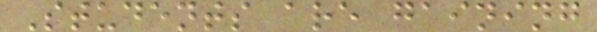Students are gaining
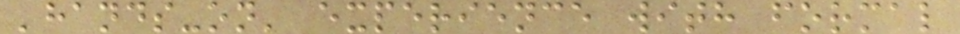'hands-on' experience with formal
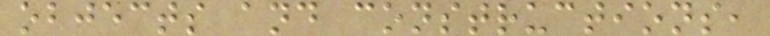objects and constructions,
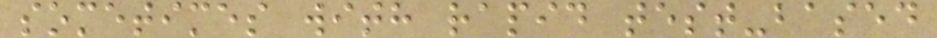sometimes with rapid test-based
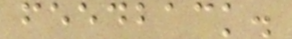feedback.
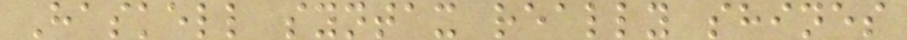Haskell syntax really shines
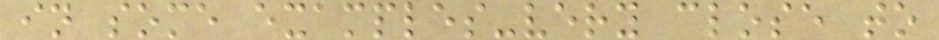in some examples-very close to
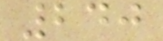240
